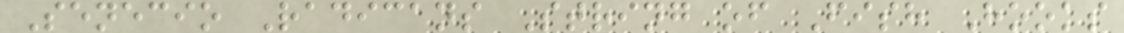Senecio Radicans String of Fish Hooks
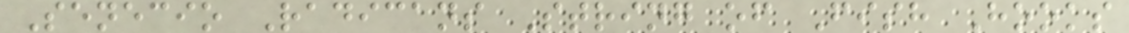Senecio Radicans String of Fish Hooks
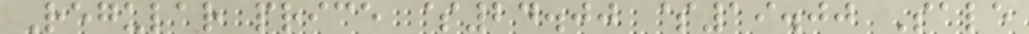Regular price $24.00 $19.00 Sale
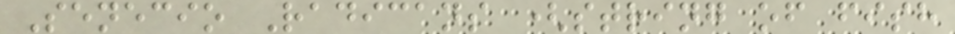Senecio Radicans (string of fish
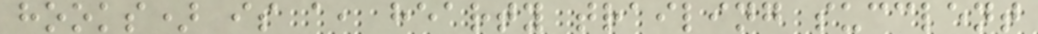hooks) is a, hearty trailing succlent
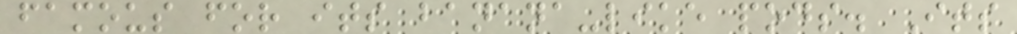famous for its banana-like pods. Its
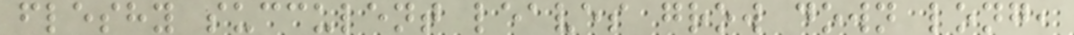fleshy succulent leaves grow down long,
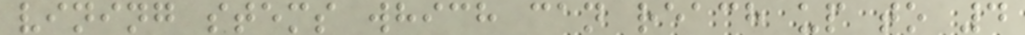vining stems which can reach up to 4
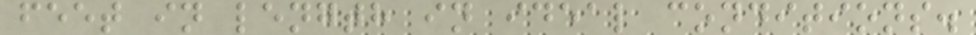feet in length in ideal conditions.
